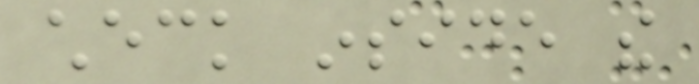check inside the
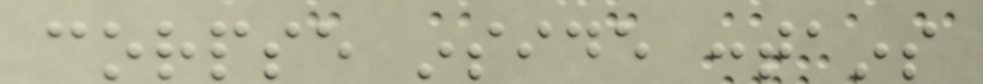corpse inside contains
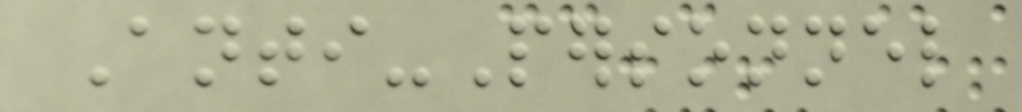Anti-Personnel
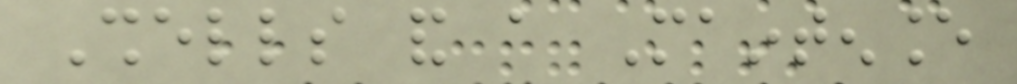Shells and a Maintenance
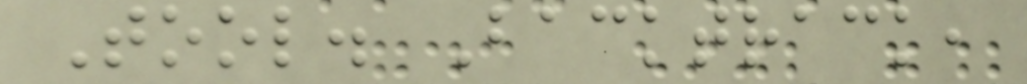Tool. Backtrack,
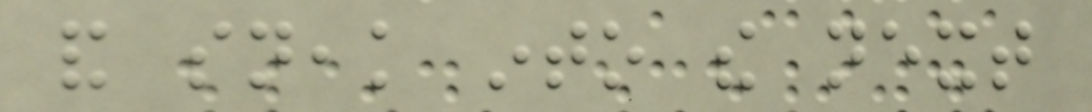and sneak into the next
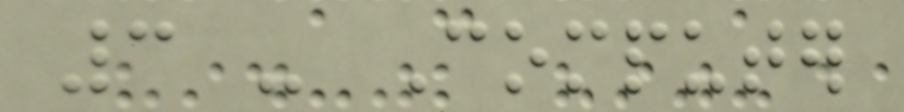3 - Computer
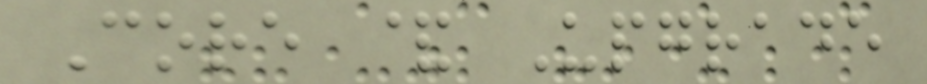Core & Upgrade
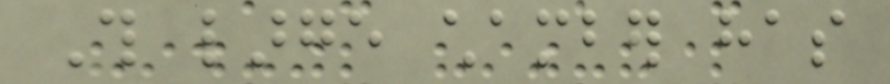This large chamber has
